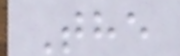The
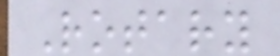Rotary
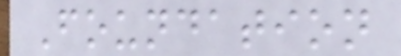Foundation
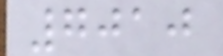7010
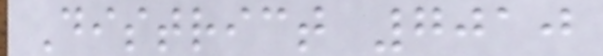District 7010
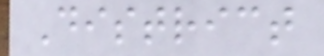District
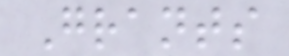Grants
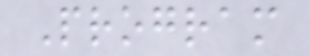Program
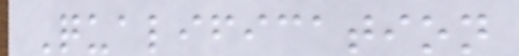Qualification
